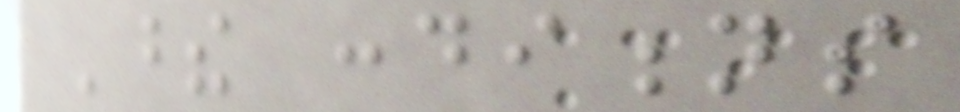These conditions
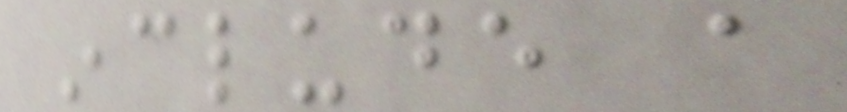include a
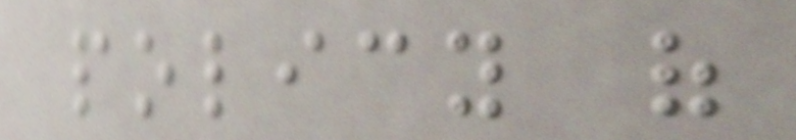policy of
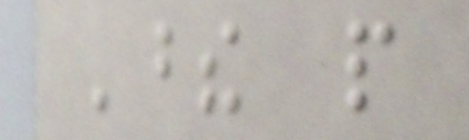These people
